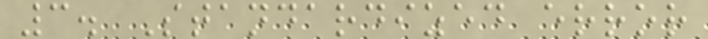3. Standardized error
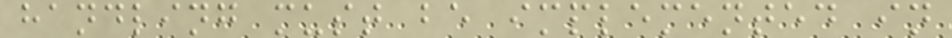handling must be implemented in
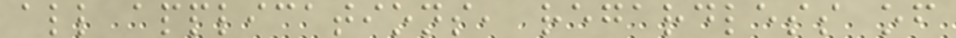all applications, regardless of
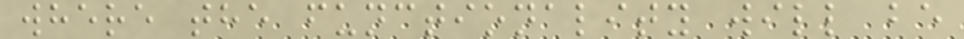where the functionality will be
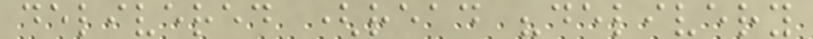delivered (read "delivery
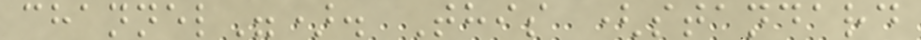channel"). This (standard
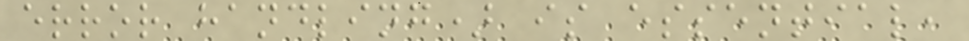error handling) is essential,
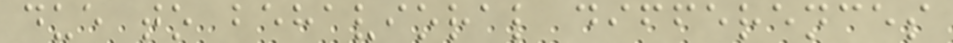due to behavioral differences
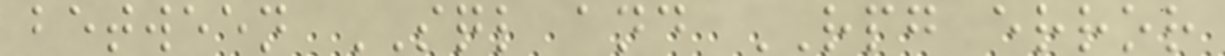between SQL and RPG error
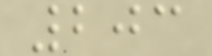203
